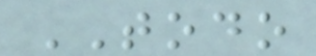TODO
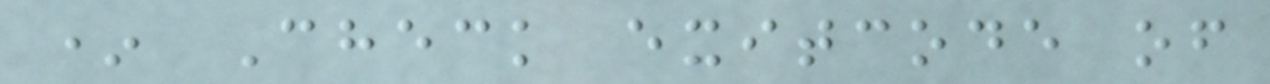* Check exitcode of
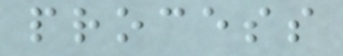process
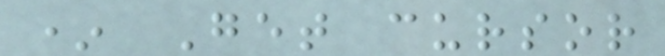* Get cursor
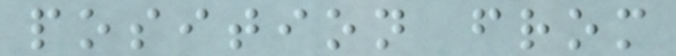position from
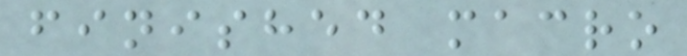finished macro
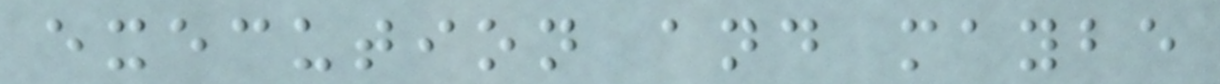execution and maybe
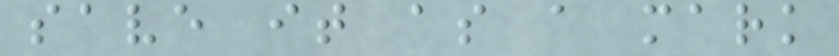save it as a mark
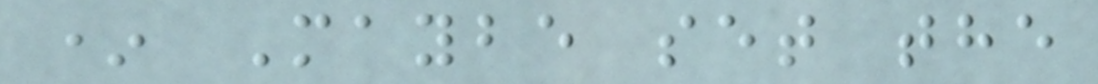* Maybe set the
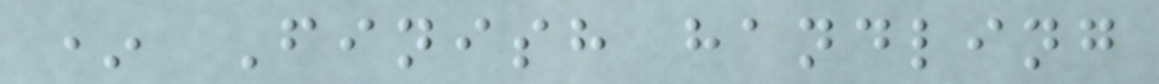* Finish handling
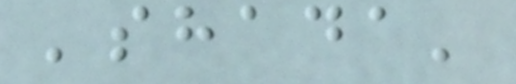'shada'
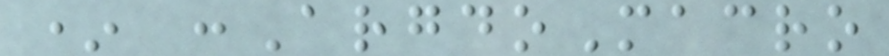* :ArgdoMacro
